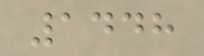1448
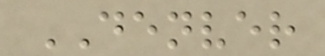DENVER
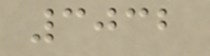3032
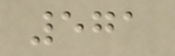571
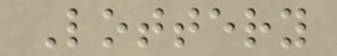Lottery
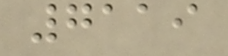7119
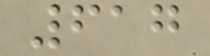617
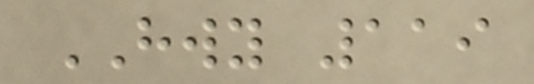HWY 119
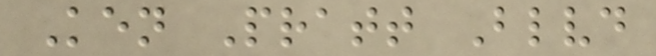Ken Pratt Blvd
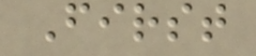First
